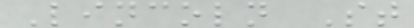Lincoln St
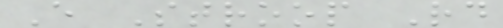E Stroop Rd
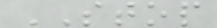STOP
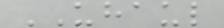UHAUL
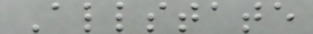Allstate
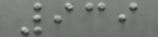939
